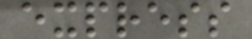express
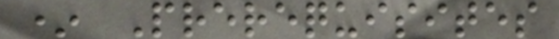* Prerequisites
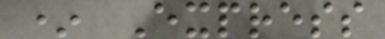* Express
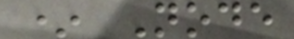* Node
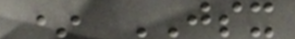* JSX
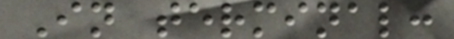In terminal:
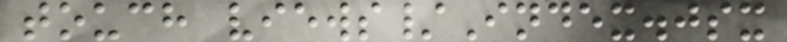touch views/Index.jsx
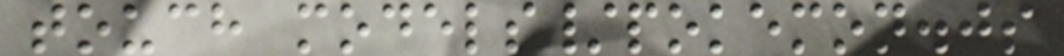touch models/pokemon.js
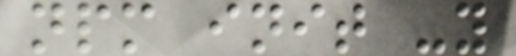npm init -y
